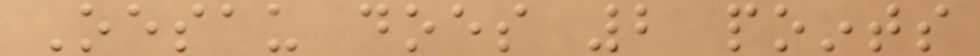Oesau does 2 points
